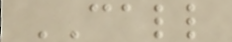CALL
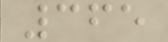365
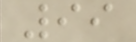99
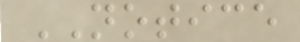NOTICE
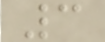3
